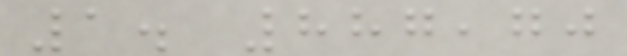1. 887,70
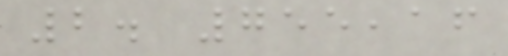2. 755,16
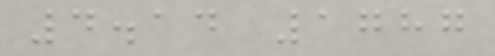4.14 1787
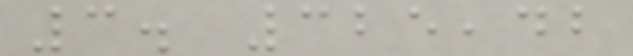3. 325,42
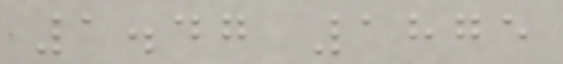1.47 1875
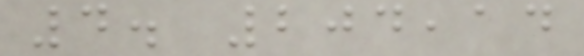4. 204,14
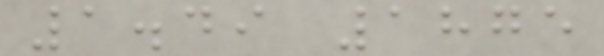1.49 1875
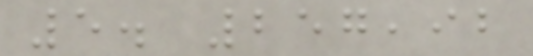5. 257,92
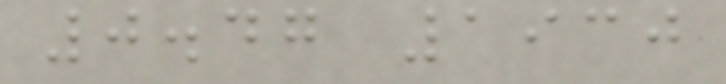0.47 1930
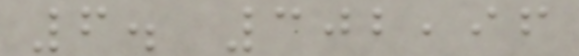6. 302,96
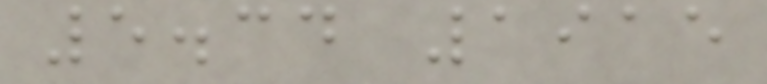5.34 1915
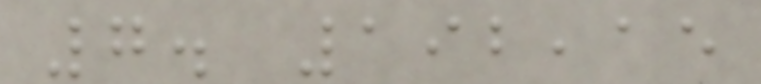7. 192,15
